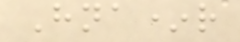Hna*r
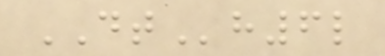DTh6l
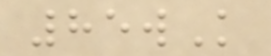85wK
